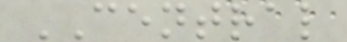CENTRAL
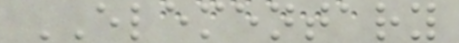ELEMENTARY
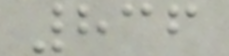836
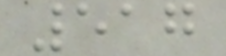517
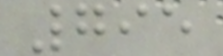795
